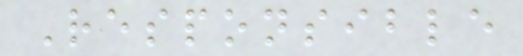Responsible
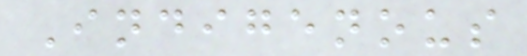Indigenous
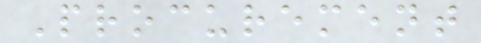Procurement
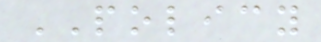POLICY
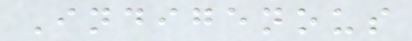Indigenous
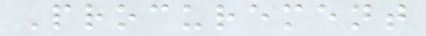Procurement
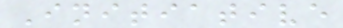Initiative
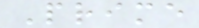Prime
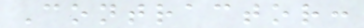Contractor:
